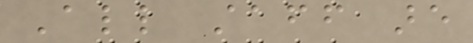All staff are
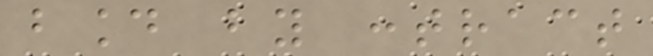bound by contract
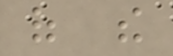of the
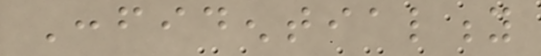Confidentiality
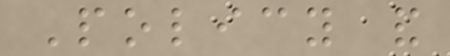Policy and
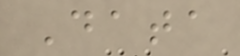Data
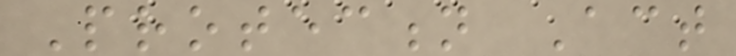Protection Act
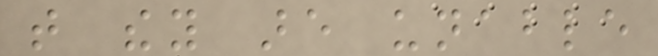that they are unable
